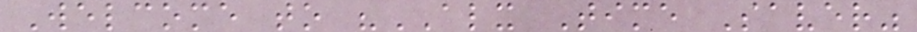Welcome to "ALX Time Saver"
